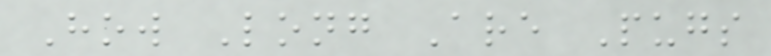How Long Are Pugs
